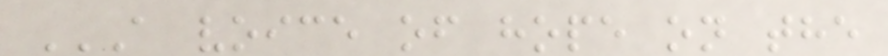A VOICE OF HOPE ON THE
